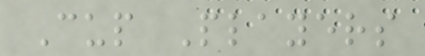Cup Players
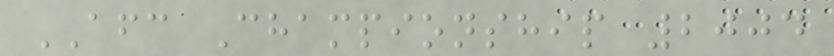AFC Championship 2004
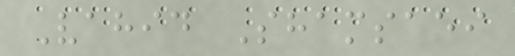Vahid Shamsaei
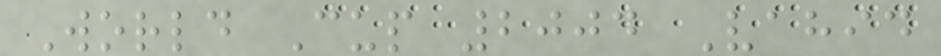World Cup 2004 Vahid
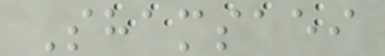Shamsaei
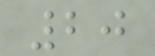20
